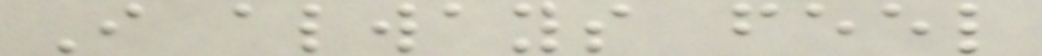I always feel
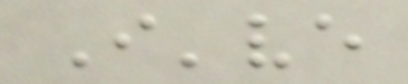I've
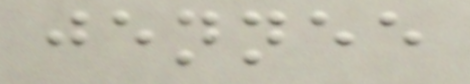jennee
